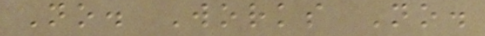No. Works No.
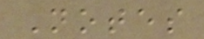Notes
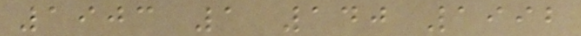1903 1 140 1992
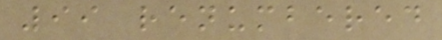99 renumbered
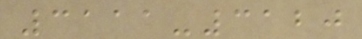3111-3120
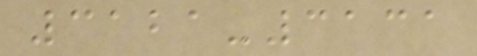3121-3131
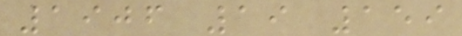1906 19 159
